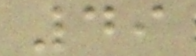49
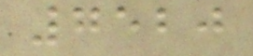7520
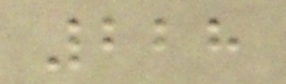228
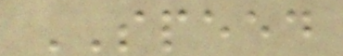SPEED
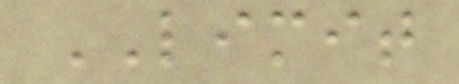LIMIT
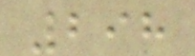298
